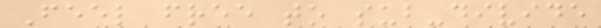Feel free to sub-divide
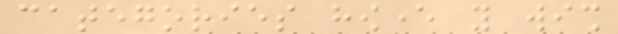categories however you wish
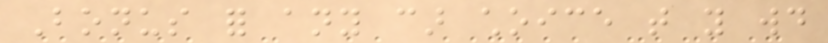Bonus for any car choice that you would
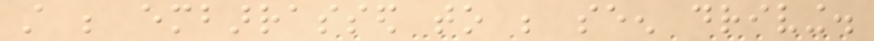still be embarrassed to be seen driving.
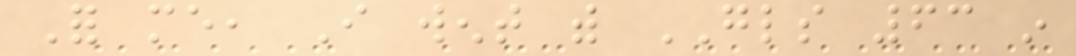For me, I went with GLS 63 in
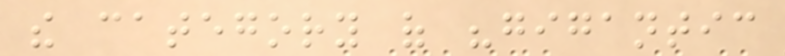the category of "gigantic
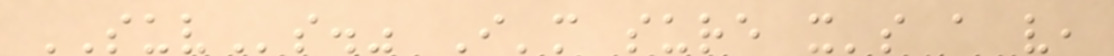SUVs." I'm sure it's a very,
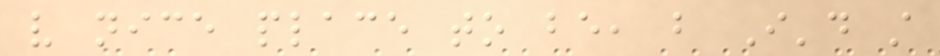very nice place to be, but I'd still
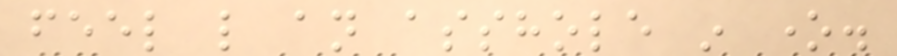feel like an asshole in one.
